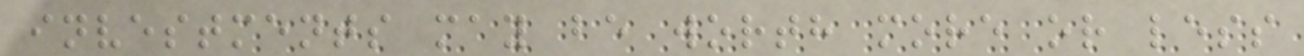investments may be worth more or less
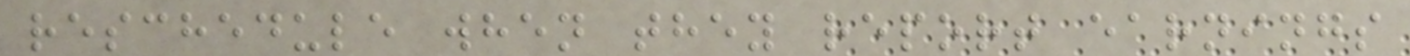reschedule when they report earnings
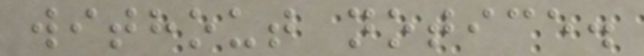without notice.
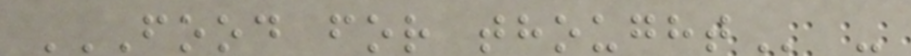FOOD FOR THOUGHT -
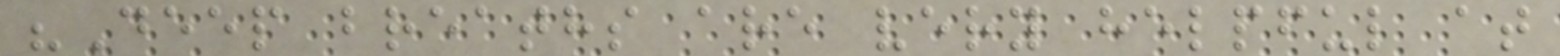"Deep breaths are very helpful at
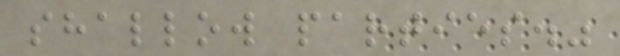shallow parties."
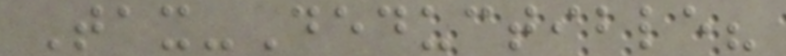Tax-Deductible?
